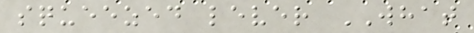squeezed lever WHAT
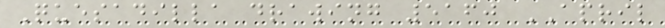Quesadilla drawing 5160 APRIL
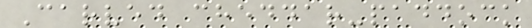Carved cheddar-paddock
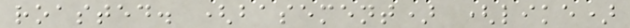roasted. (basement) (like)
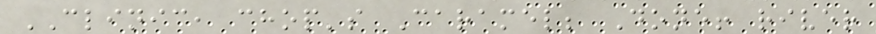CLINIC, chop's Caramel; Done! river
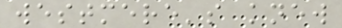westmere's knew
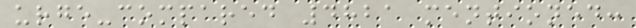urge-compared 4821 mentioned:
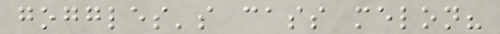goggles's cass melon?
